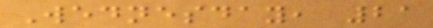Wednesday, 21
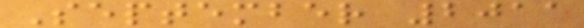September 2011
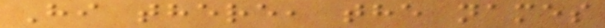Hi there, the names
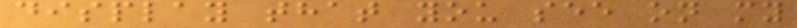display that you see on my
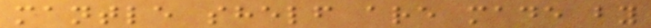mantle shelf are made by
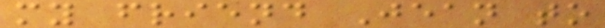my friend Jean to
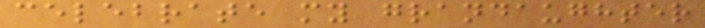celebrate my grandaughter
